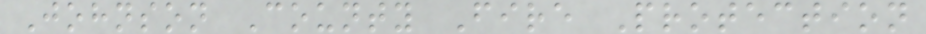Johnson County Fire Protection
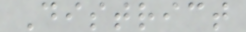District
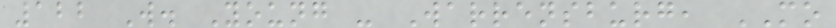122 W. Young - Warrensburg, MO
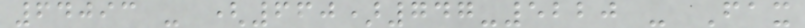64093 - (660)747-5220 - Fax
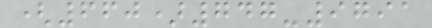(660)747-9791
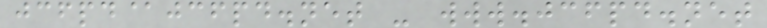jcfpd@jcfpd.net - www.jcfpd.net
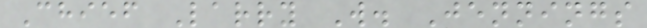Chief Larry W. Jennings
